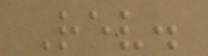Rev.
